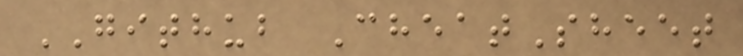GITHUB CheatSheet
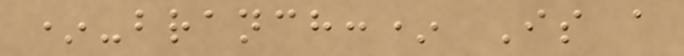*-branch:* Is a
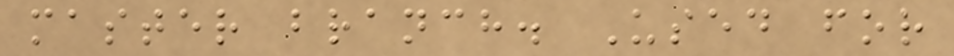master branch. Used for
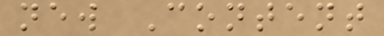new Content
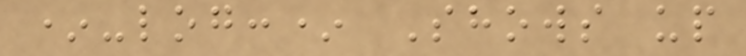*-log:* Shows up
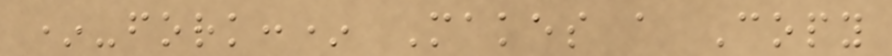*-fork:* Makes a Copy
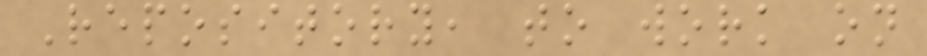Repository, to work on
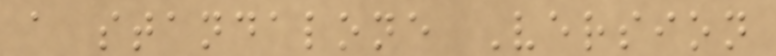a standalone Version
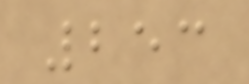253
